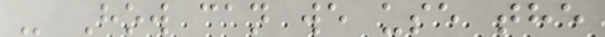- How can we use the
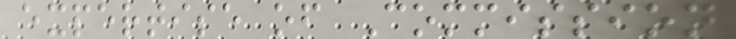expertise of Commission
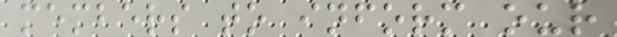members to inform our
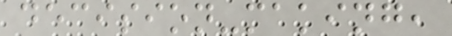decision-making,
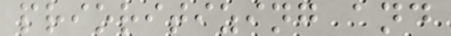prioritizing and
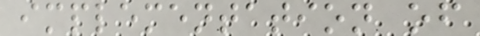implementation of
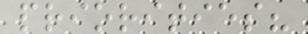priorities?
